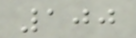100
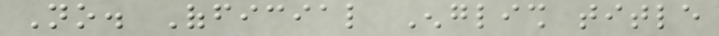No. Official English title
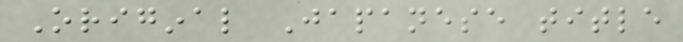Original Japanese title
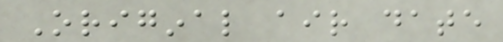Original air date
